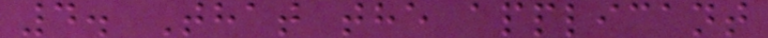4. That the applicant
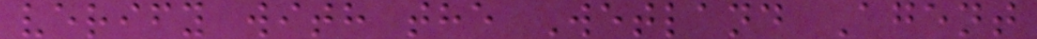verify with the Wetland Agent
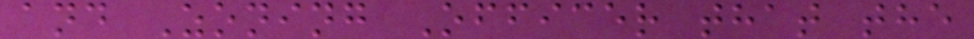and Zoning Officer that the
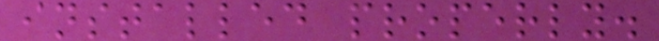installed properly.
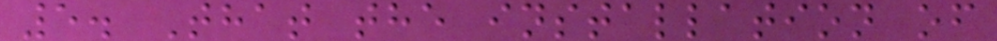5. That the installation of
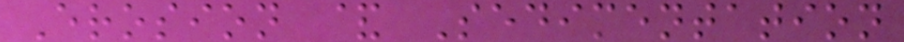Erosion & Sedimentation
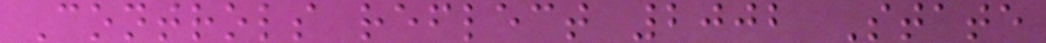Controls reflect 2002 State
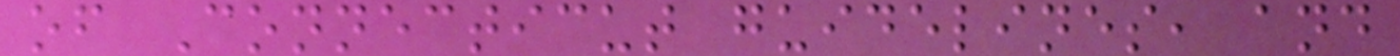of Connecticut guidelines, and
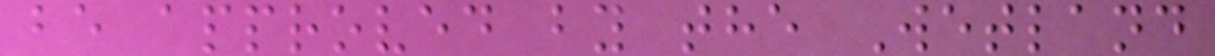be approved by the Wetland
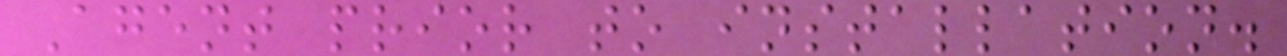Agent prior to installation.
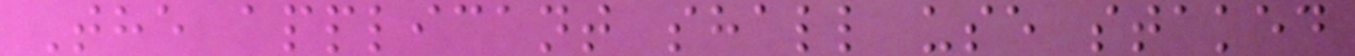The applicant shall use staked
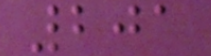201
